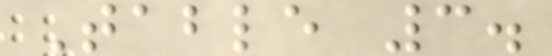Table 3.
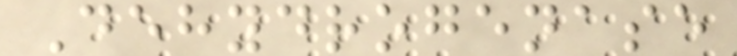Dehydrogenase
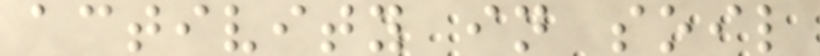activity in soil
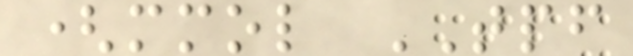(mmol TPF
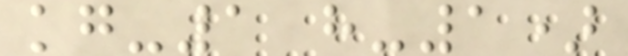kg-1 h-1)
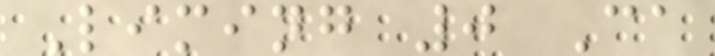Liming 0 Ca
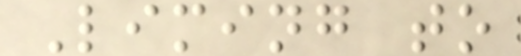Liming to
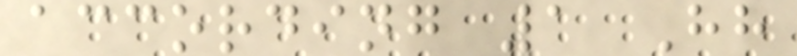according 1 Hh
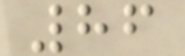86
